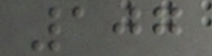107
